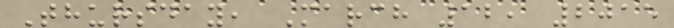Thursday, March 12, 2015
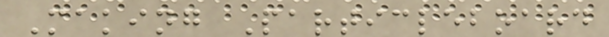Making Particleboard
